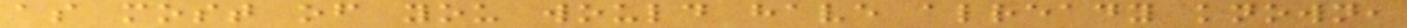as most of you would have already known,
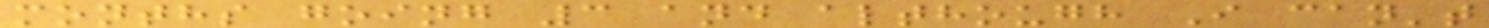months going 3 and although I can't
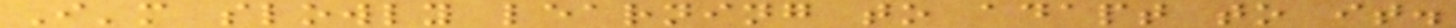I'm slowly learning to adapt to it.
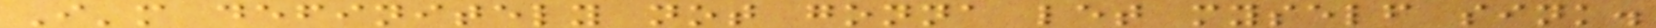I'm definitely not gonna let myself sink.
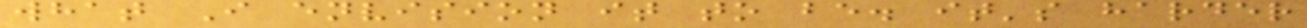what I envision it to be. it's harder
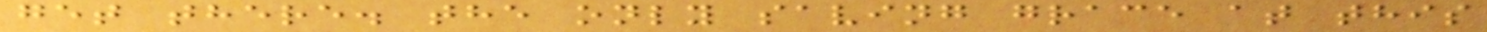get there. the only saving grace at this
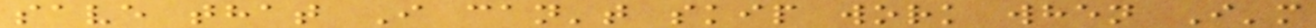save that I can't skip work when I'm
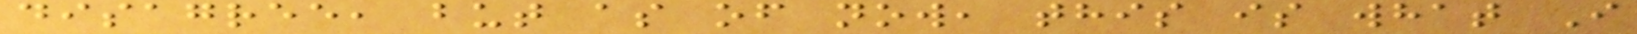disagree, but as of now, this is what I
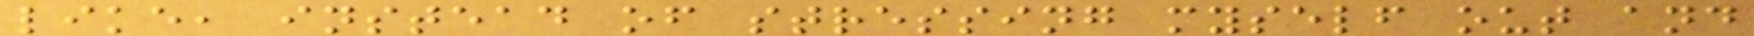like, instead of stressing myself out and
